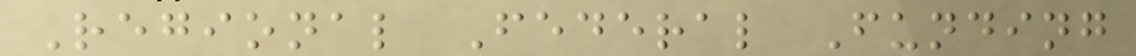Regional Federal Funding
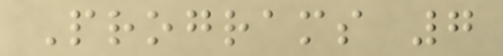Programs 7
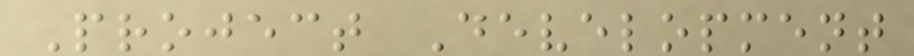Project Development
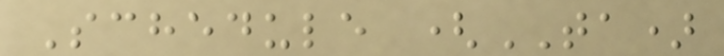Schedule (TA)
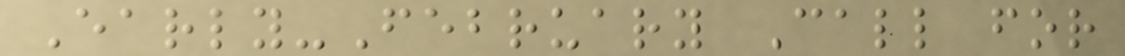Early-February Call for
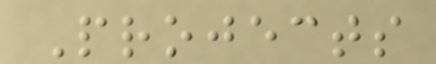Projects
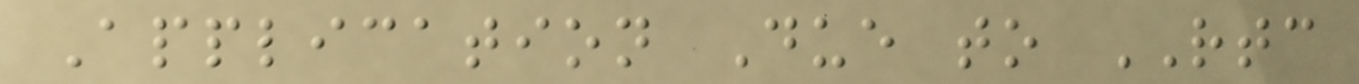Application Due to RTC
